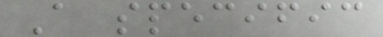A specific
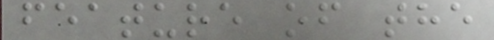feature of the
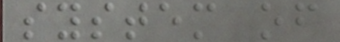system of
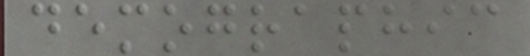demographic
